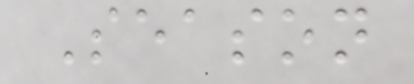Season
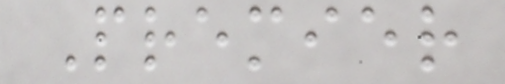Premier
